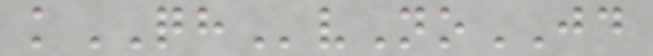kQHvNoJD
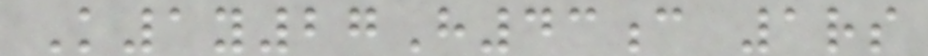K1y27H43c 1rs
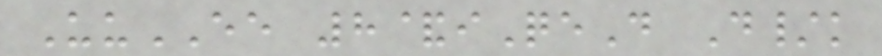UuEE 8&iQeD D/k
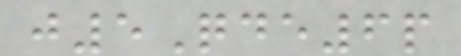j5Qde6p
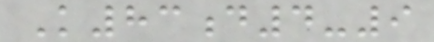K83d4-9
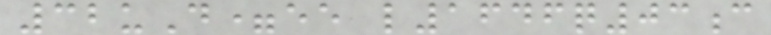32uD=ee l1646q03c
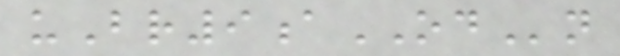uBr9aODn
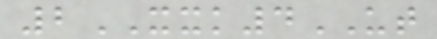2XXK4UT
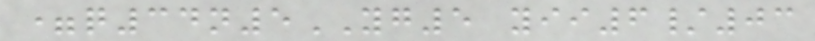=q34n5YG5 yii6/03
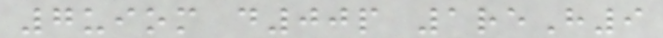7uiom d00p 1reH9
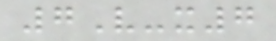7V-x7
